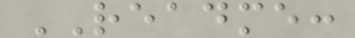README:
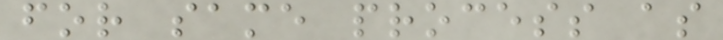for same process as
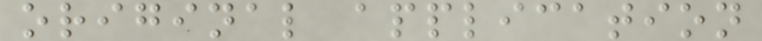original application
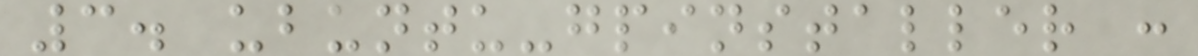3. ubuntu-gpinstaller :
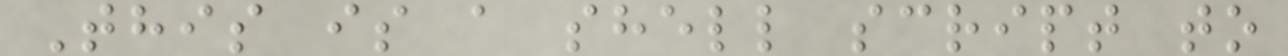This is a shell script to
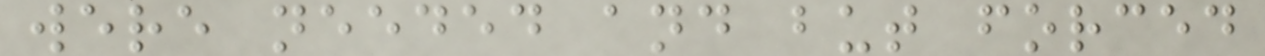were needed and but forced
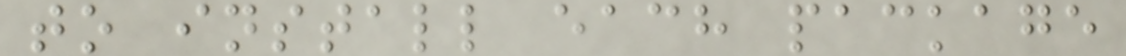to install each package
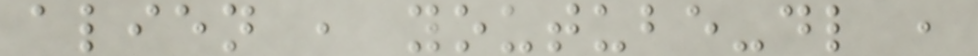alien , youtube-dl ,
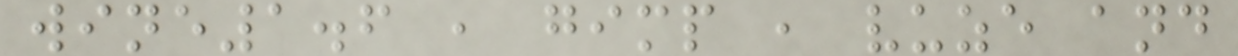wine1.6 , gimp , vuze and
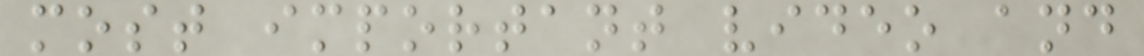most important video and
